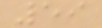59
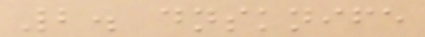2. dnsknife
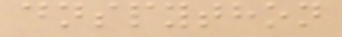dnspython
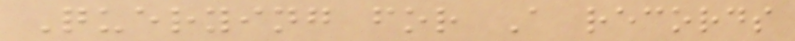Querying for A records
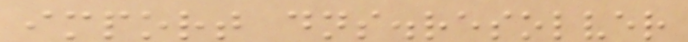import dns.resolver
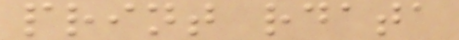print rdata
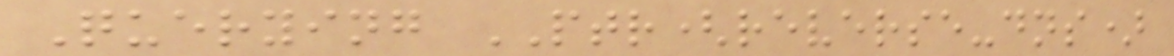Querying PTR(reverse-dns)
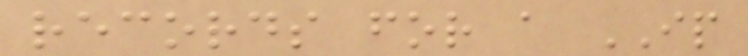records for a IP
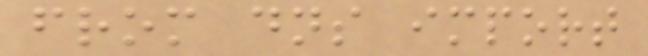from dns import
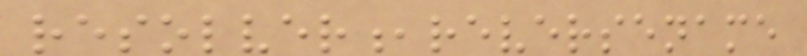resolver,reversename
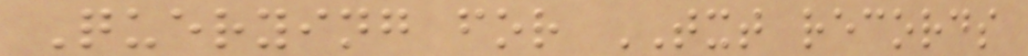Querying for TXT records
